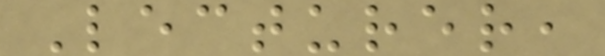Lecturer,
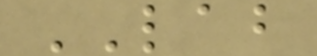LAB
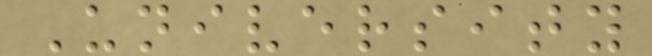University
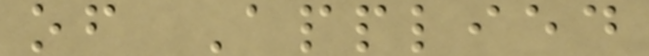of Applied
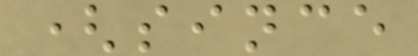(since
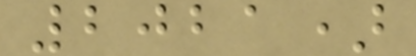2021)
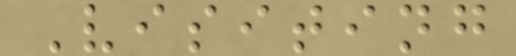Visiting
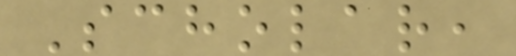Scholar,
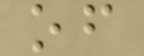of
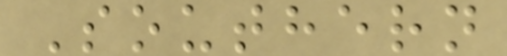Southern
